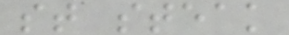st steak
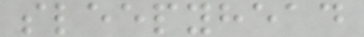sleepyhead
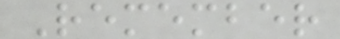Remember
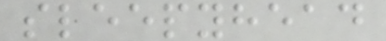sleepyhead
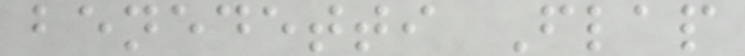benedetti Flap
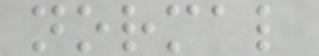normal
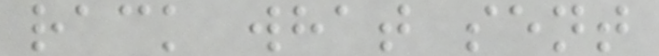rack what sent
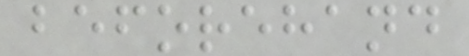beforehand
